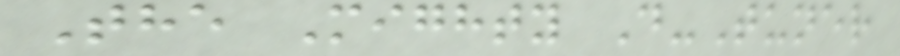The Mighty D-Tuner
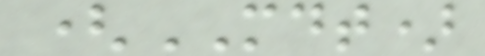(MDT)
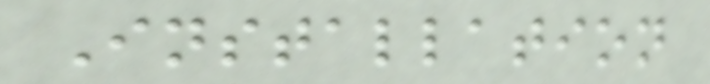Installation
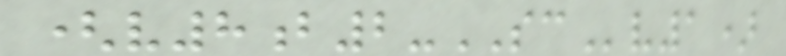(v8b2-SCv1)
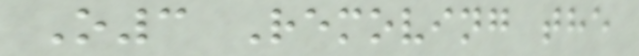O3 Removing the
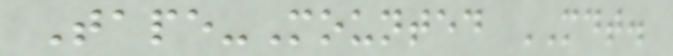Tape-Mounted MDT.
